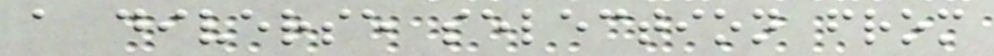a diverse selection from
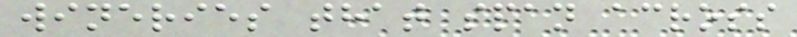wineries that span across
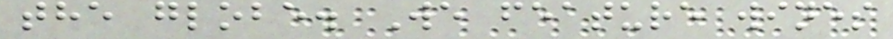the globe. We feature wines
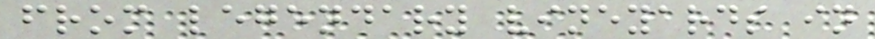from legendary vineyards in
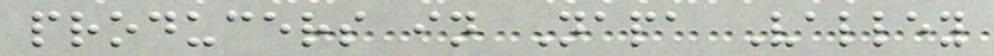producers in Napa Valley
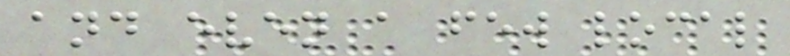and even a few local
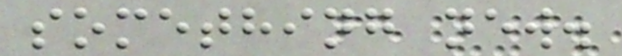something new.
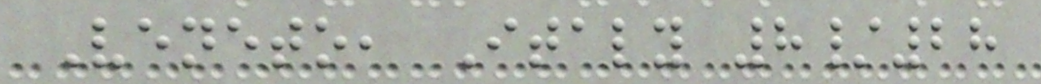Veneto, Italy 8/28
